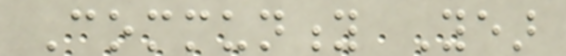Community Year
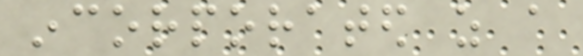incorporated as a
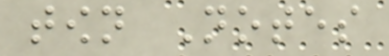town Notes
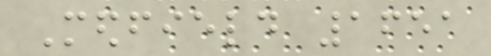Medfield 1651
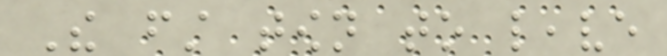The first town to leave
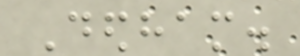Dedham.
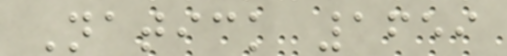Natick 1659
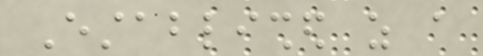Established as a
